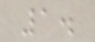1.
